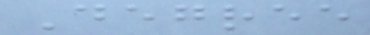Degree
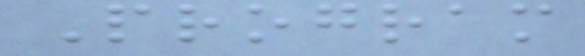Program
